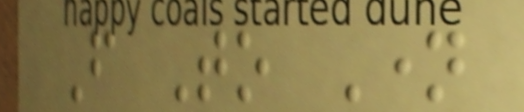From To Name
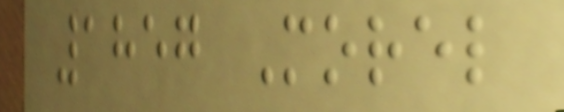1857 Morel
